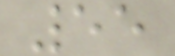55
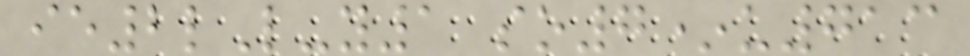ie2lL-y1 so7*u713
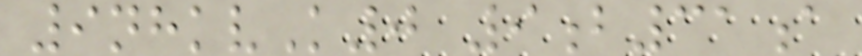9nhkvK0 9b31a
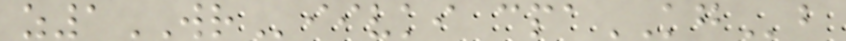z1WRiivki cpaKGb
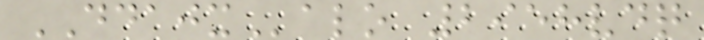DDAJXalo 2958vdq
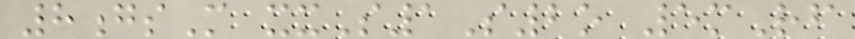8gsM xxS1S2o 5mRf
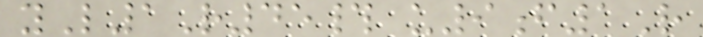yL1R45# u9f1R
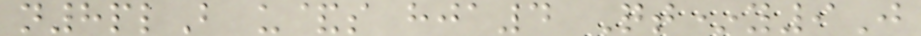n8plB u&s hja4 Qt*y9J
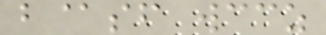b@sf wccz
